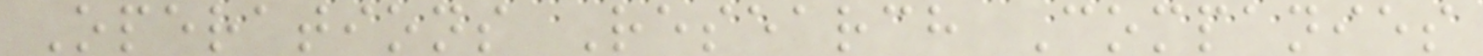Operations Research Companies
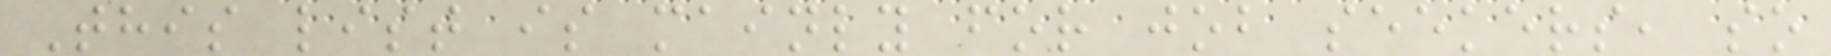This list is mainly for job seekers, so
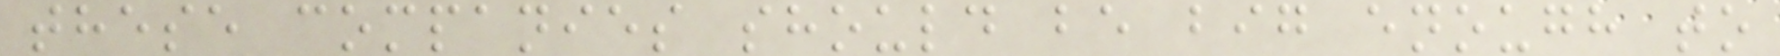these companies should be big enough to
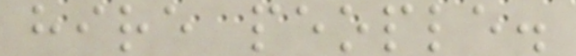hire people.
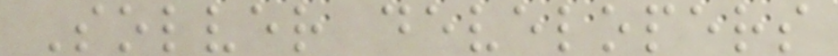Solver developers
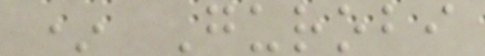* Gurobi
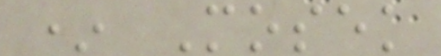* Mosek
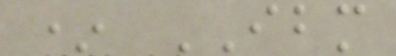* IBM
